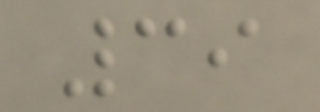39
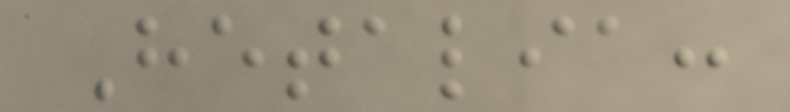Hetalia:
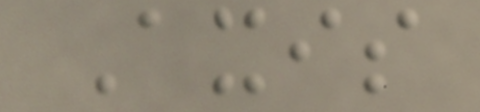Axis
